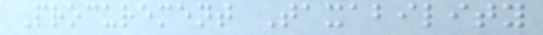Procurement Taxability
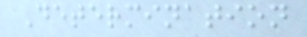Determination
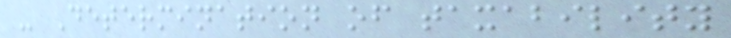- Determination of taxability
